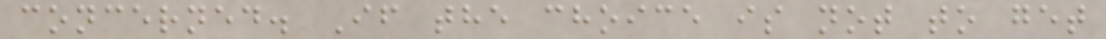concerned. If the choice is not to get
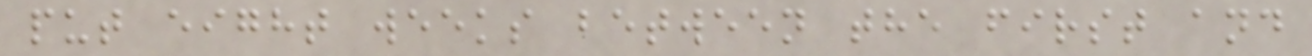put eight weeks between the first and
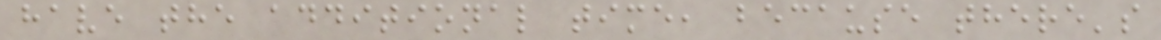have the additional time, because there's
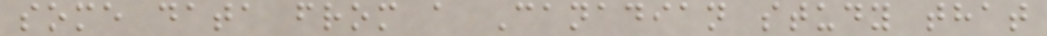some data from a Canadian study that
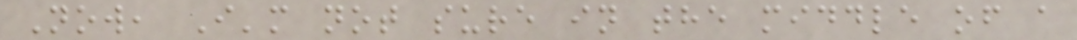Now, I'm not sure in the middle of a
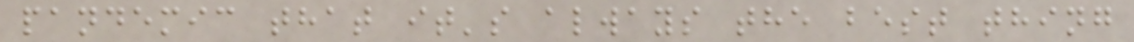pandemic that it's always the best thing
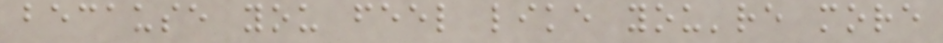because you feel like you're more
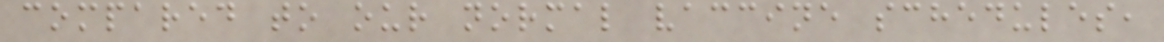compared to our normal vaccine schedules,
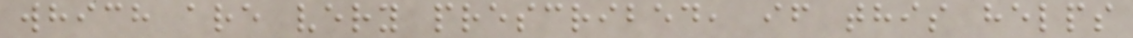which are very prescribed, if this helps
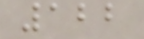122
